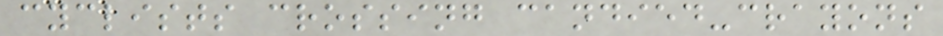cyclists crossing candied-crayons
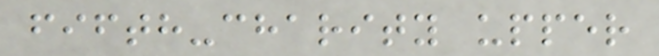fifth-charity upper
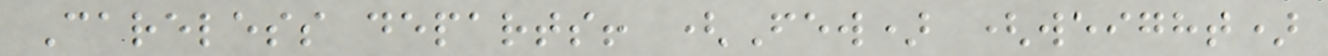Careless departs! (Few) (weight)
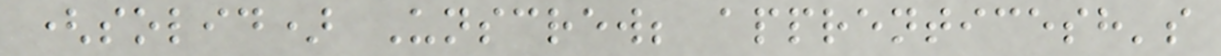(solid) Unscrew; apprenticesh's
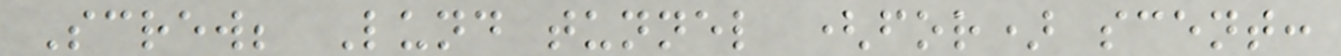Screw; Lund tunnel (for) scent:
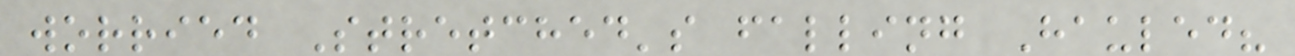worried Stretched's falling Hauled?
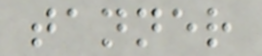tanner
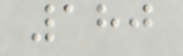180
